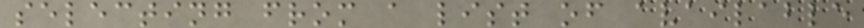selecting from a list of available
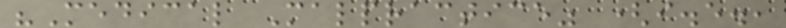"Medical Malpractice" (i.e.,
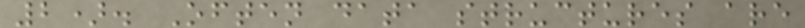2). Often data structures are
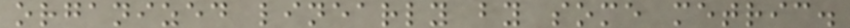organized linearly by some metric.
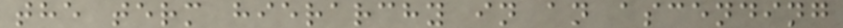the term hierarchy in an ascending
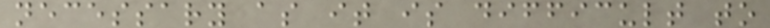necessary as it is difficult to
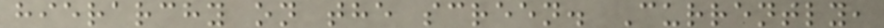hierarchy on the screen. Currently,
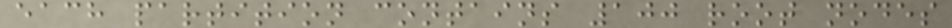each partition contains 100 root nodes
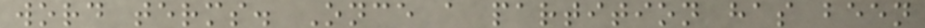word terms. Once a partition has been
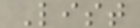List
